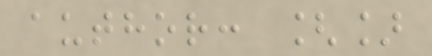author: []
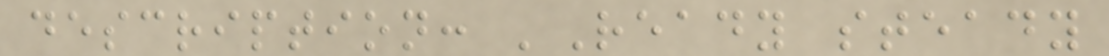description: 'Ready steady
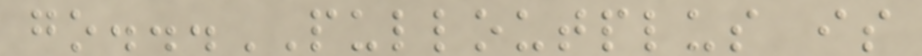go...PULLOUTPLUS is
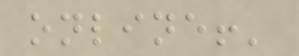online!'
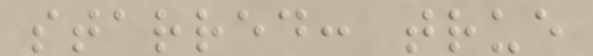starred: true
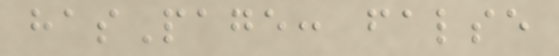hasPage: false
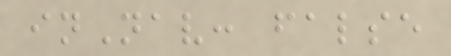inNav: false
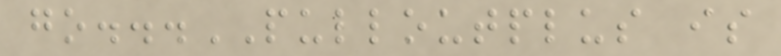go...PULLOUTPLUS is
